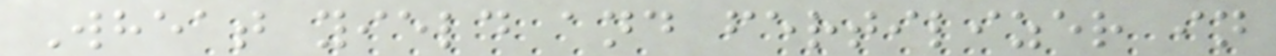Wheat yield and fertilizer in
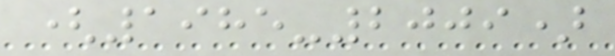(1985-2009)
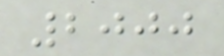2000
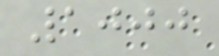1000
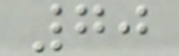70
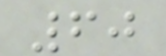60
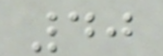40
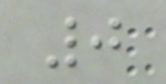0
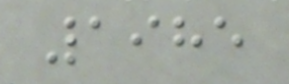1985
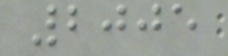2005
